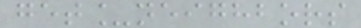get_neighbors
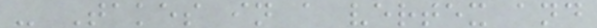- Takes in a vertex and
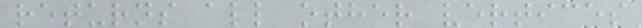returns all other vertices
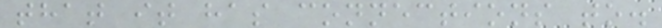that it has connections to.
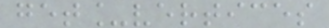get_vertices
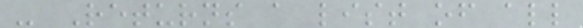- Returns a list of all
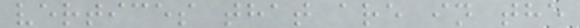vertices that are in the
